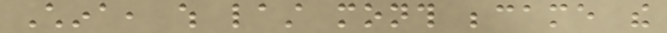China, which last month became the
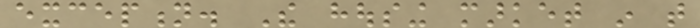exception. The housing market in that
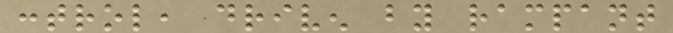control, driven by rampant
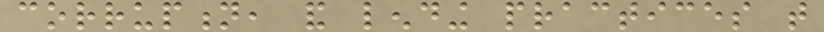corruption, and lending practices that
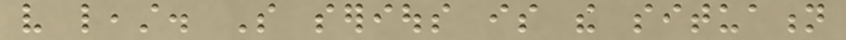very least. So serious is the situation
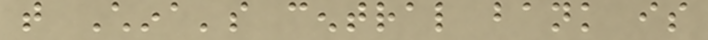that China's central bank is
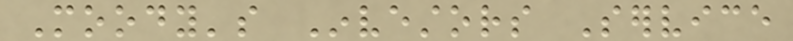Moody's Investors Service
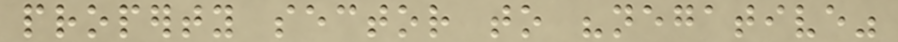property sector to "negative"
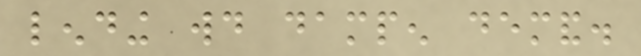lending would dampen demand.
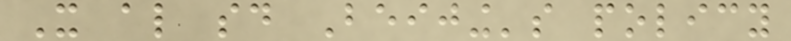It also said Beijing's policy
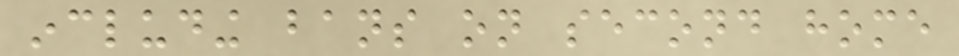including bans on second home
